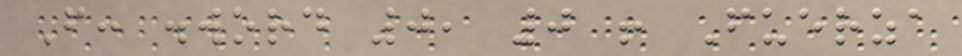F: .word 0, 0 ! Fuerza
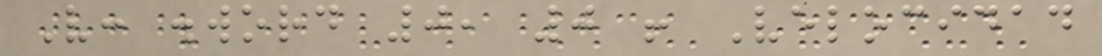V: .word 0, 0 ! Velocidad
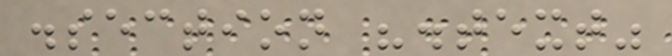.section ".text"
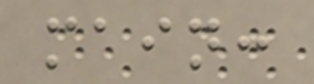main:
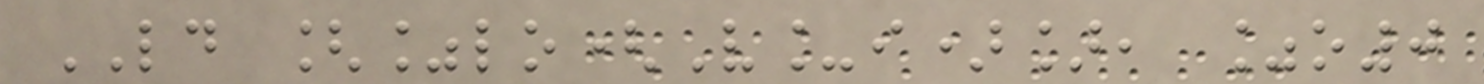LD [%lo(V_i)], %o0
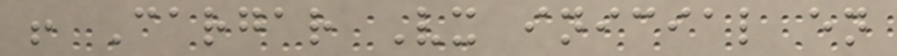! Cargar Vx inicial en
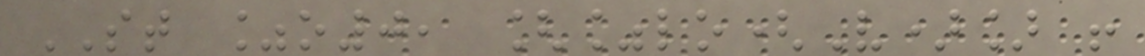ST %o0, [%lo(V)] !
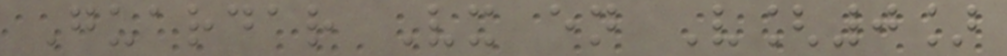Guardar Vx en V[0]
